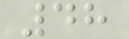48
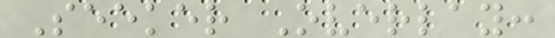Seeker Overlay:
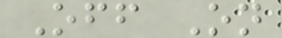Off On
